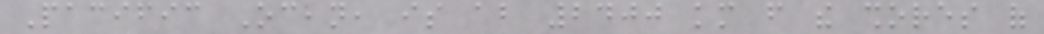Pacific Ocean, is about 2400 km from the shores of
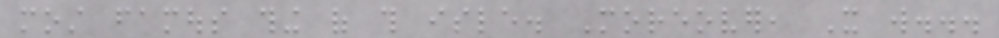most famous thing of this isle. Moreover, It will...
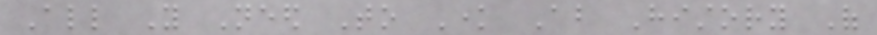All You Need To Know About History Of
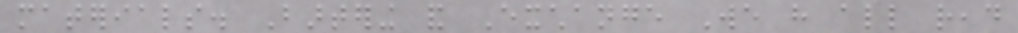materials. Bartering and Exchange We have all read
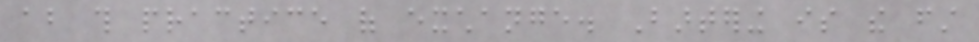about this practice of exchange. Bartering is the first
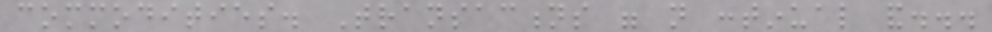commodities. Transactions were not continual and...
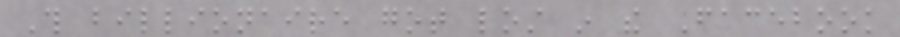This billionaire got lost in the Facebook
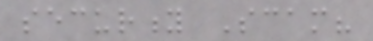security Scam?
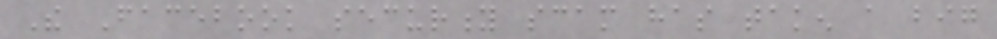The Facebook security scam has taken a big
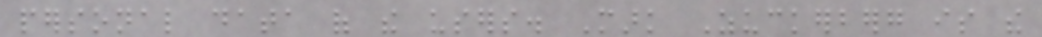personal data of the users. Mark Zuckerberg is the
